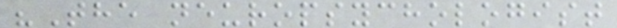"The neuropsychologist
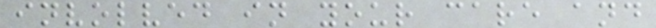involved in your care and
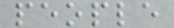people
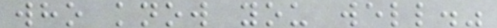who know you well."
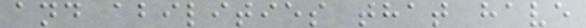and abilities that have
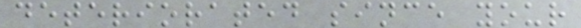deteriorated since your
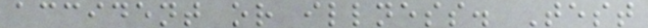accident or illness. Test
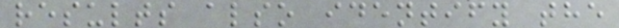results also identify the
